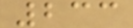233
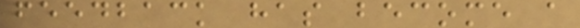feedback has become a
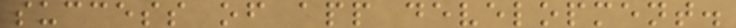success of app development.
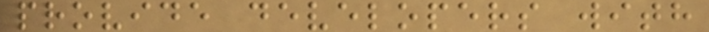provide developers with
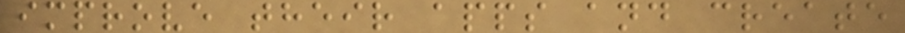improve their apps and create
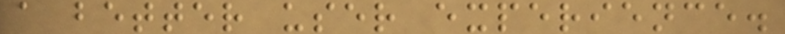a better user experience.
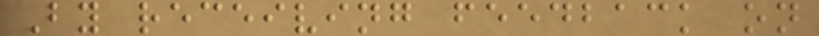By receiving feedback on
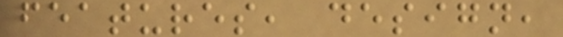features, design,
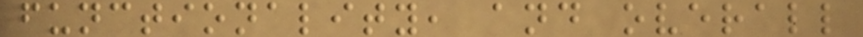functionality, and overall
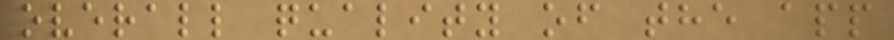overall quality of the app
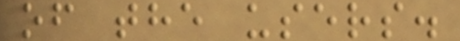of the users.
